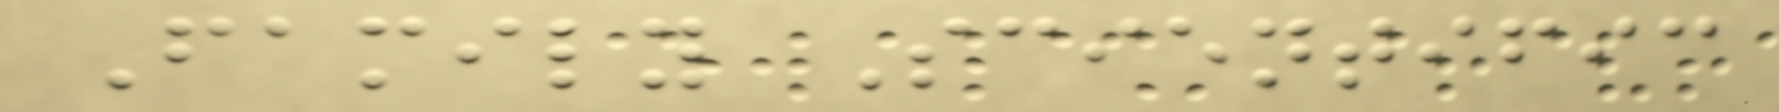Family Scientific
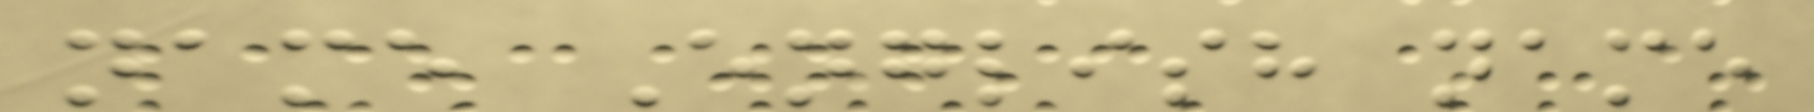name English name
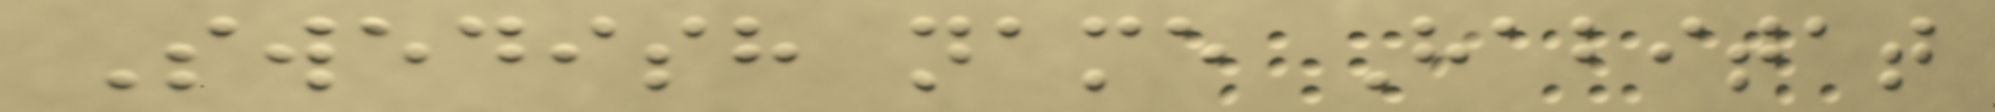Swedish name Habitat
